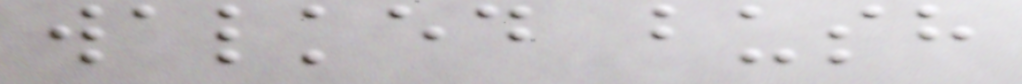walked bush
